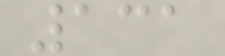131
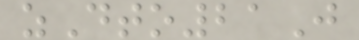zDto21J
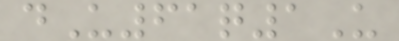dU61q1U
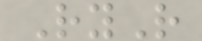RyR
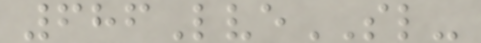686LveSL-
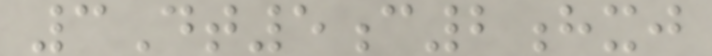3Dt5c2hxj
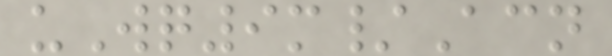uWq9m/Acn
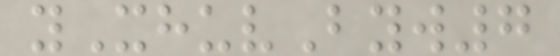yXhuvByw7
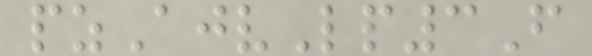pzAjvLp3F
